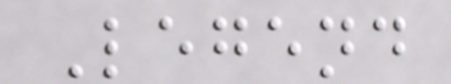Legend
